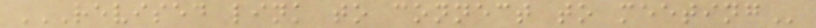REVISED LINK TO CONNECT TO MEETING
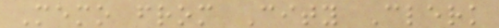Memo from City Clerk
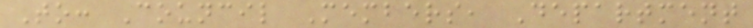To: Council Members, Department
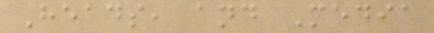Heads, and Media
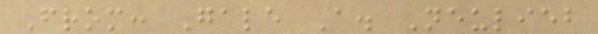From: Gale A. Neulieb
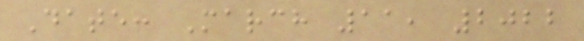Date: March 11, 2022
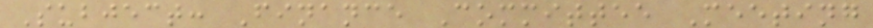Subject: Finance Committee Meeting
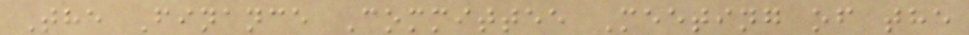The Finance Committee Meeting of the
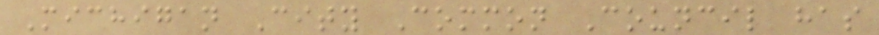Michigan City Common Council has
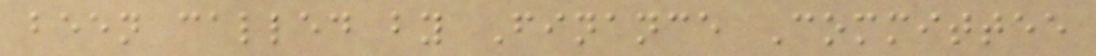been called by Finance Committee
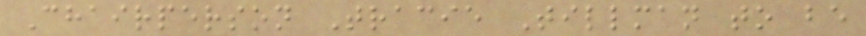Chairperson Tracie Tillman to be
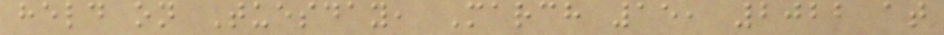held on Tuesday, March 15, 2022 at
